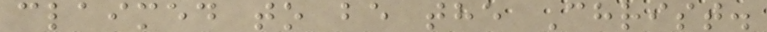claimed to be the Christ.
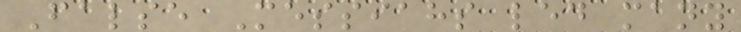False Messiahs led many
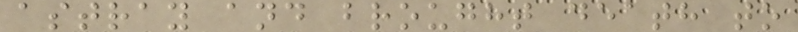astray and brought death to
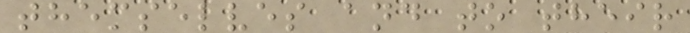themselves and to their
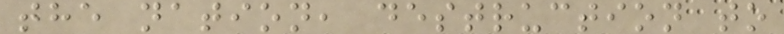the nation, destruction to
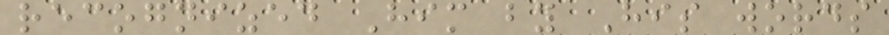recognized Him by His words
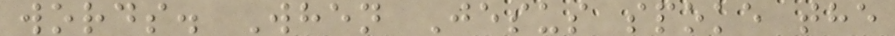words. When Jesus spoke the
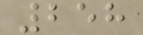258
